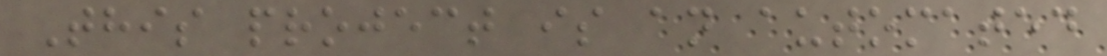This project is an automated
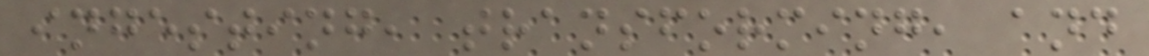ingesting, transforming, and
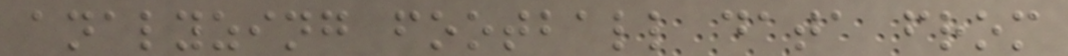analyzing football data from
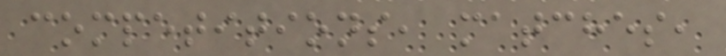competitions, matches,
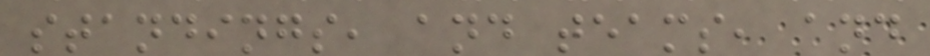standings, and teams, and
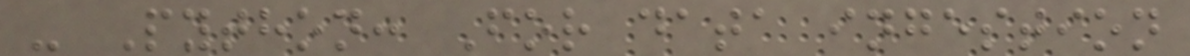- Python: For data ingestion
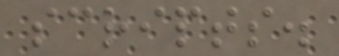scripts.
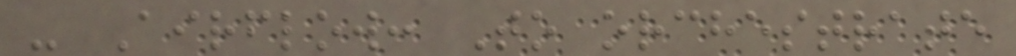- Airflow: To orchestrate
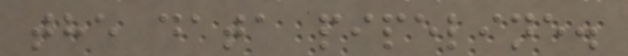the data pipeline.
